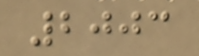2003
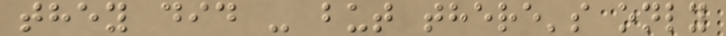they did - but there's only
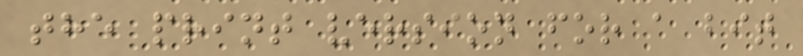the print version for a bit
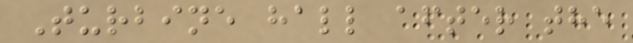Turbine hall after the
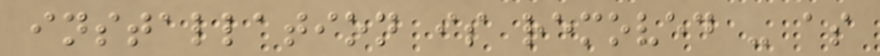installation is removed - as
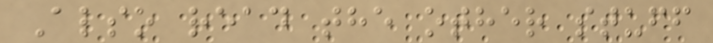Also read the other stuff
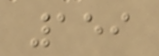159
